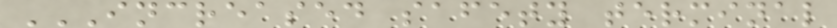INCREASED SAFETY TERMINAL
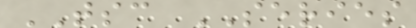TSC SERIES
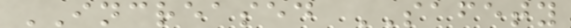INCREASED SAFETY
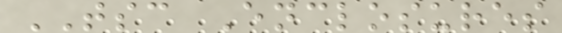TSC Enclosures
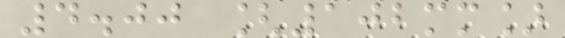4.00 [102mm]
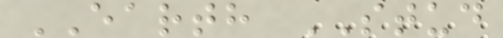EARTH STUD
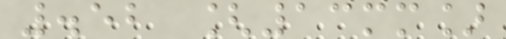.52 [13mm]
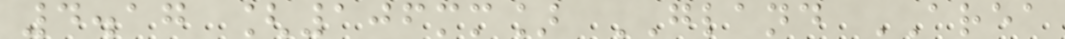4.17 [106mm] GLAND AREA
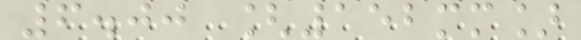6.00 [152mm]
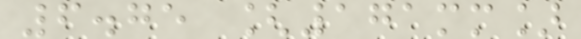6.75 [171mm]
